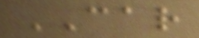CAR
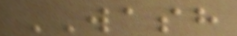WASH
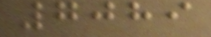7089
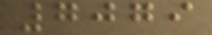7079
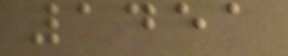1451
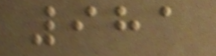981
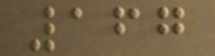167
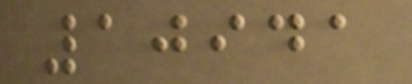10941
